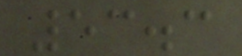53.3
